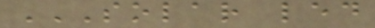SOLAR LED
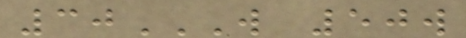30W 50W
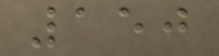150
